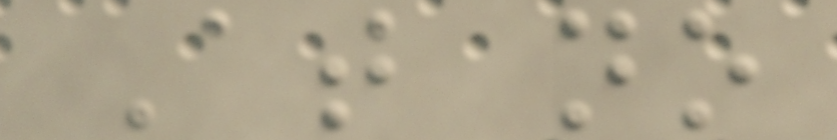At no
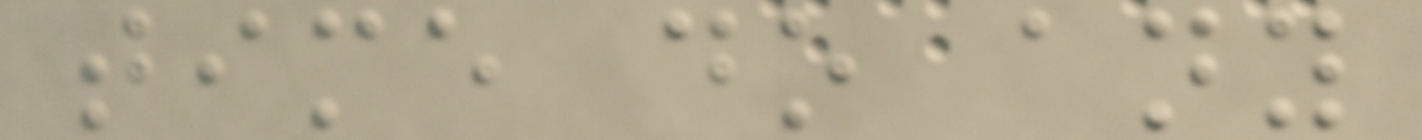time do any
